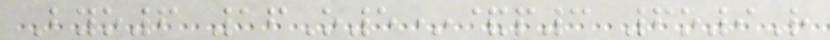Byo6 16O5*&p3 6o9R
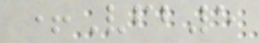+Vfb5
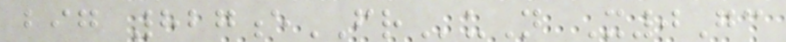big 827eFRuN X0Gc
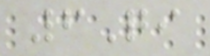6Qi
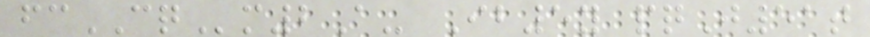fcCQm2A- Ib5y pqJ51t
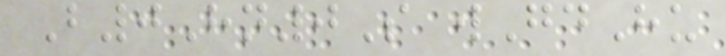B0Hn0S wGdHu
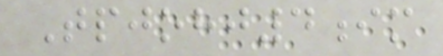Tpjohj4im
